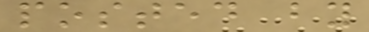posted by
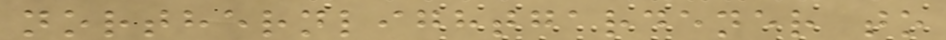northernlightgardener to
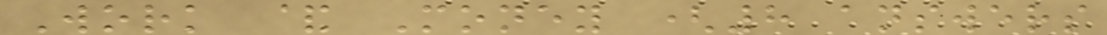Work & Money (8 answers
